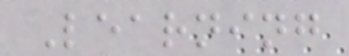Learning
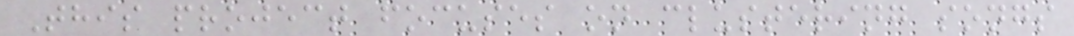This project focuses on clustering songs
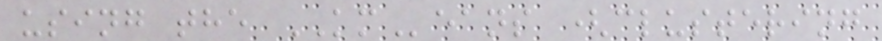using the KMeans (clustering
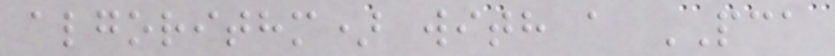algorithm) with a PCA
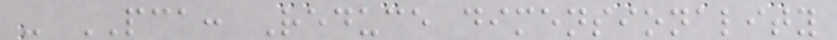- PCA: Reduce dimensionality
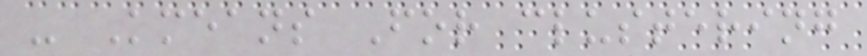- Kmeans For clustering
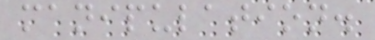manipulation.
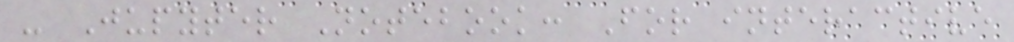- Jupyter Notebook: For interactive
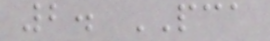2. PCA
